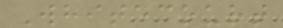Whitecourt
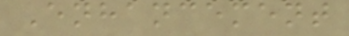Enhancement
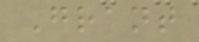Grant
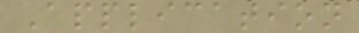Application
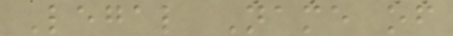Legal Name of
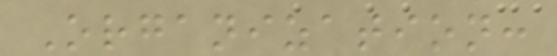Organization:
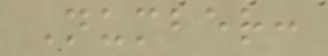Number:
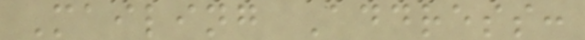Mailing Address:
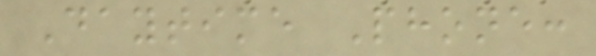Daytime Phone:
